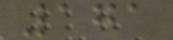171
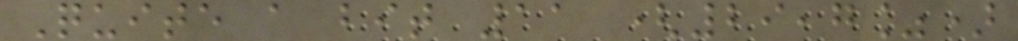Quite a bit 11 (29,7%)
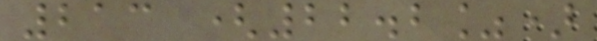213 (22.2%)
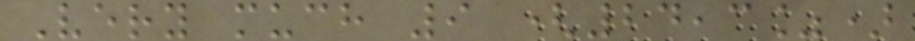Very much 9 (24,3%)
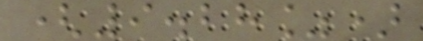(9.28%)
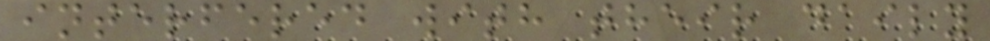interfered with their daily
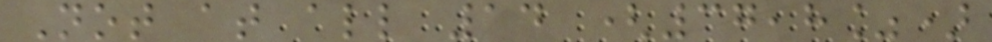Not at all 14 (37,8%)
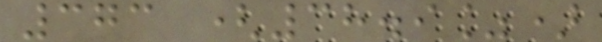373 (38.9%)
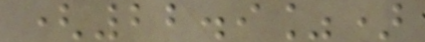(22.9%)
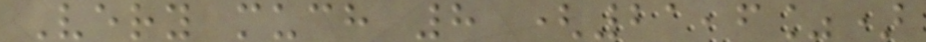Very much 8 (21,6%)
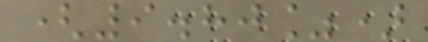(9.80%)
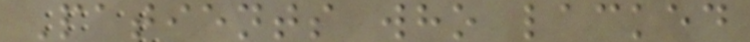Patients who lacked
